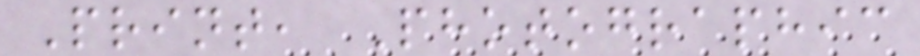Print, Photographic
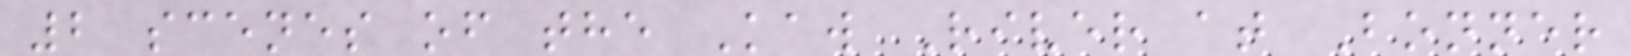2 scenes of the Kaw River at Bonner
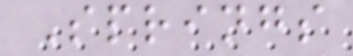Springs
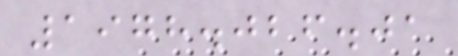1978.026.01
